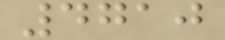4710
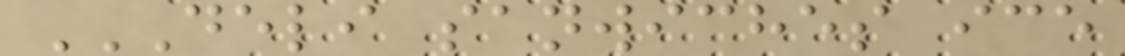DELI SANWICHES ICE
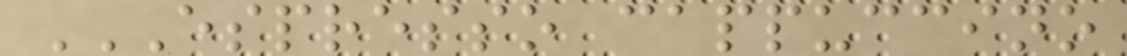ESPRESSO CAPPUCCINO
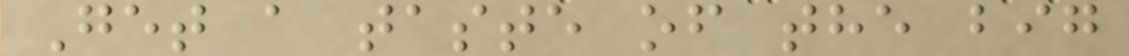Get a taste of the big
